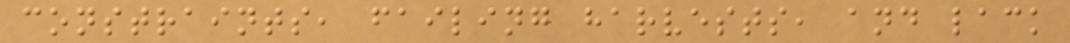constraints, failing harvests, and lack
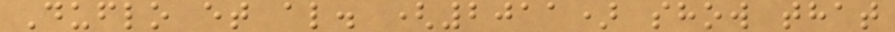Duflo et al. (2011) show that
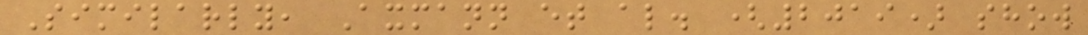Similarly, Axmann et al. (2019) show
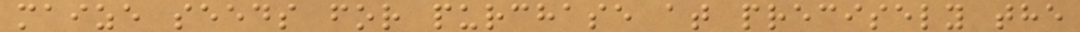maize seeds for purchase at precisely the
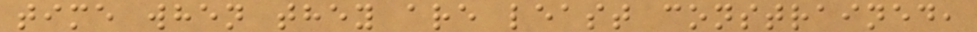time when they are least constrained,
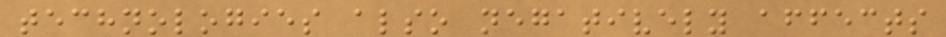technologies also negatively affects
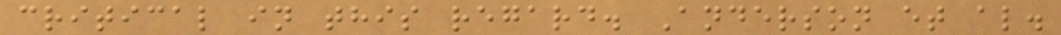critical in this regard. Anderson et al.
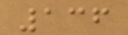136
